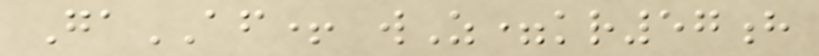GaAF+ wZ=kr57h
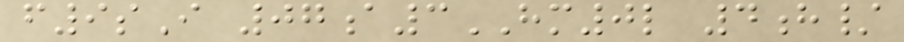f9sI 07a3HM0l 4h/
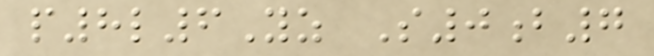p8l6Yz S0b7
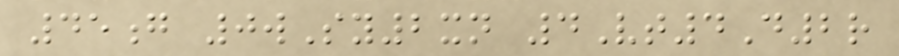45g 0wSy2xn 4Vt4D2r
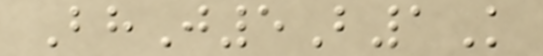BhJ5B1K
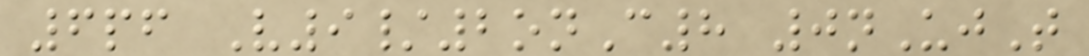6pf V9/2onC8 0nUjT
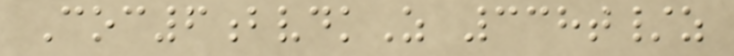Coc6bvdkZ 338t/z
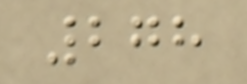278
